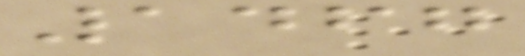1467
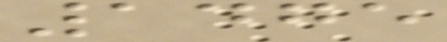1475
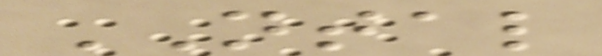NTAL
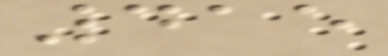415
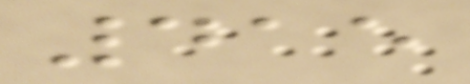415
